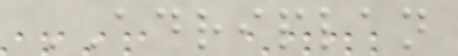ADRIPLAN
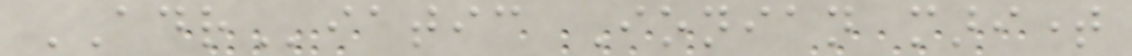ADRiatic Ionian maritime
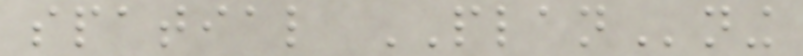spatial PLANning
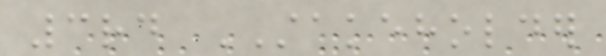3rd STAKEHOLDER
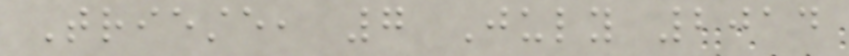Trieste, 7 July 2014
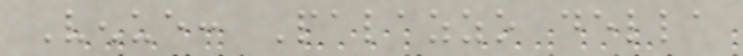Venue: Palazzo della
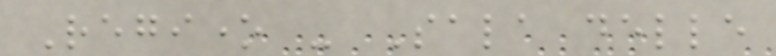Regione - Sala delle
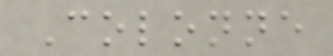Colonne
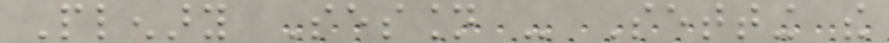Plenary Session - Setting the
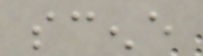scene
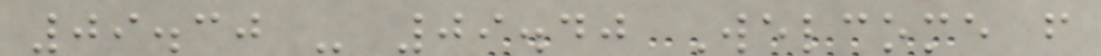09.30 - 09.40 Welcome from
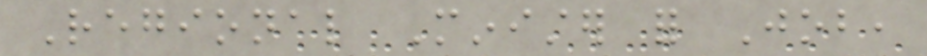Regional Minister for Job,
